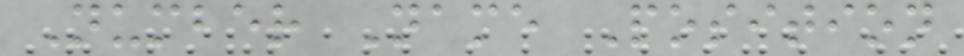Number Name Position
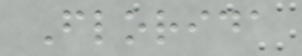Florida
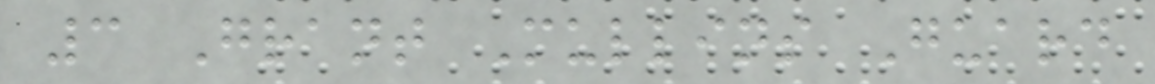3 Grant Mullins Guard
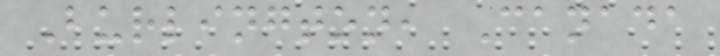Burlington, Canada
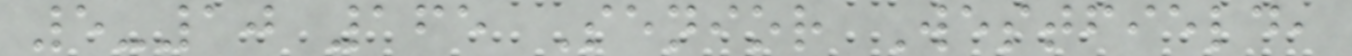5-10 165 Senior Westfield,
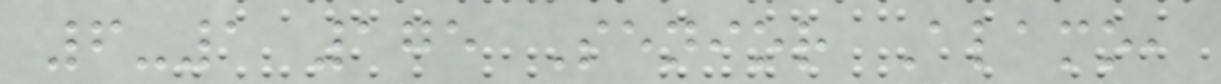6-1 175 Senior Alamo,
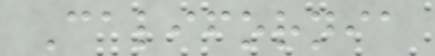California
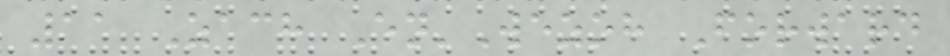11 Zach En'Wezoh Forward
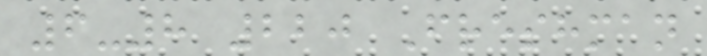6-8 220 Freshman
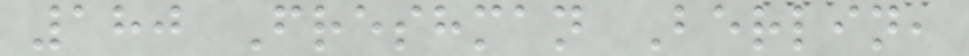180 Freshman Berlin,
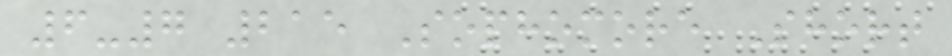6-7 215 Sophomore Short
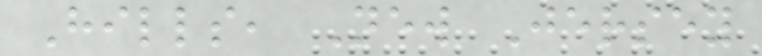Hills, New Jersey
